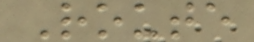Route
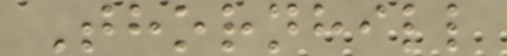Thornhill
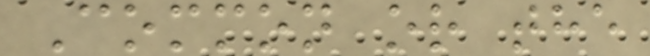Common or the
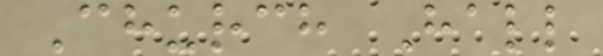Church Hall
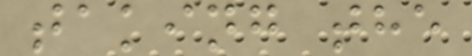taking the
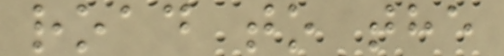road to the
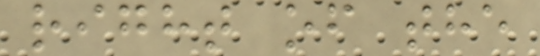right of the
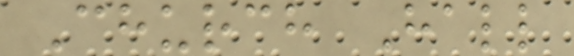Church Hall
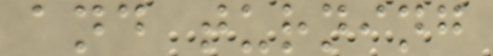and turning
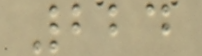224
